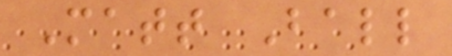Matt Ball
